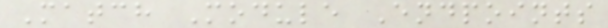Match Module Endpoints
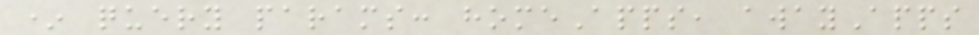* query params: homeApps, awayApps
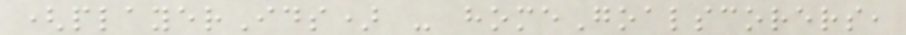(playerIds) - homeGoalscorers,
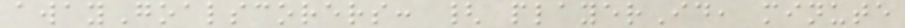awayGoalscorers: { playerId, minute
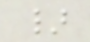}
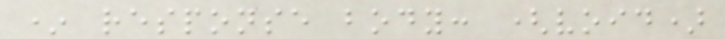* response body: (void)
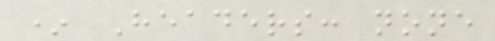* Headers: none
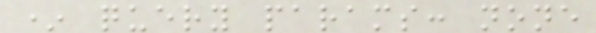* query params: none
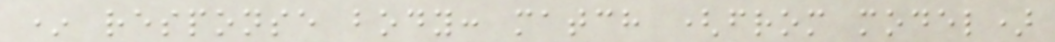* response body: match (from model)
